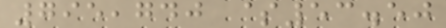795,740 $53.50
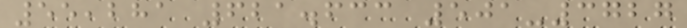55,281 621.633 501-3727
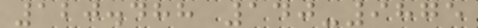120.488 140-9875
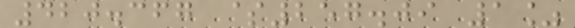420.367 $257.09 1%
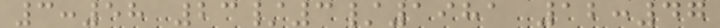3:58 23/3/1981 12:47
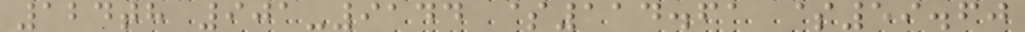124th 901-9144 $114.61 $59.60
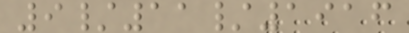9/11/1916
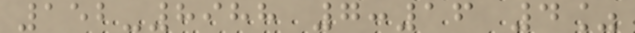152-8988 7:16 4%
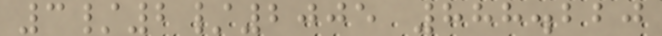3/2/2005 888.220
